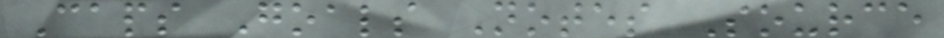Caps Goals Notes Source
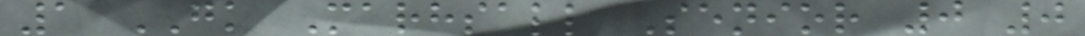1 GK Marhsall Senior 0 0
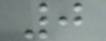0
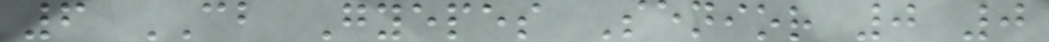6 CB Gyepes Senior 0 0
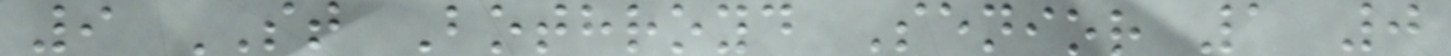9 ST Bothroyd Senior 1 0
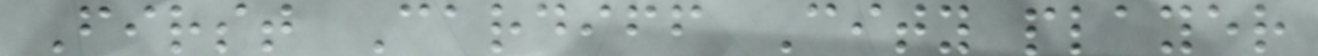First Cardiff City player
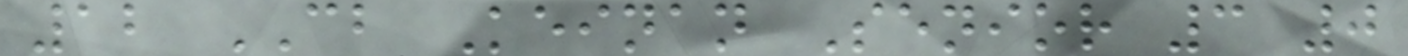12 CB Keinan Senior 3 0
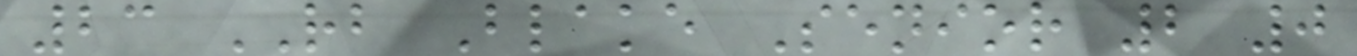23 RB Blake Senior 2 0
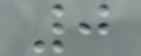0
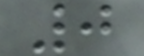0
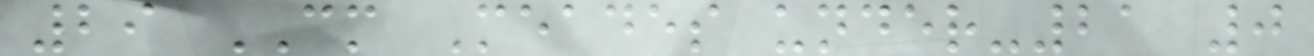29 CM Meades under-21 0
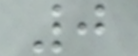0
